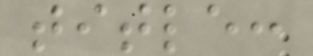title:
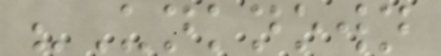"Unknown
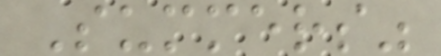Summers"
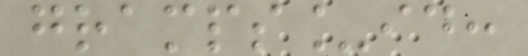gramps_id:
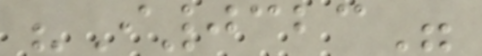"I0323"
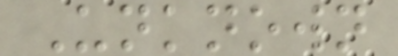Unknown
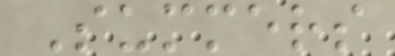Summers
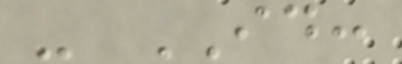- ID:
